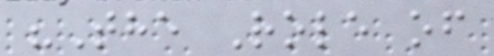"The Role of
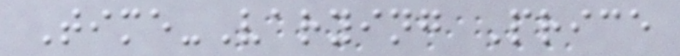Time-Varying Price
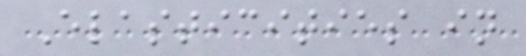Elasticities in
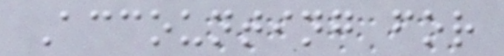Accounting for
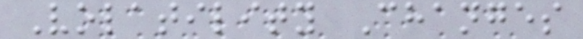Volatility Changes
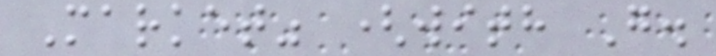Market" (with G.
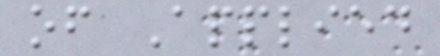of Applied
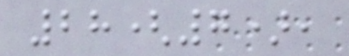28(7),
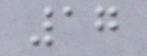17
